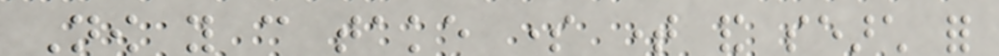Now you can take some time and search for
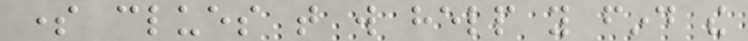some clues that will help you find the
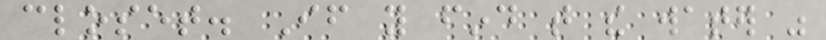closet. If you find that the water was
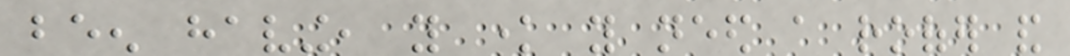been having, you know you need a roofer and
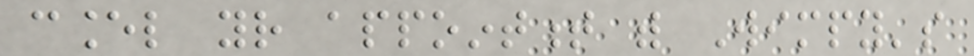cancel your appointment with Wimpy's
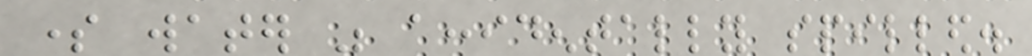some water was accidentally spilled.
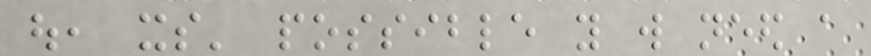out, its' possible you will need a
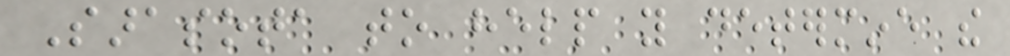Sarasota to help you determine the
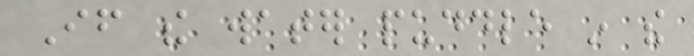If the water puddle in the
